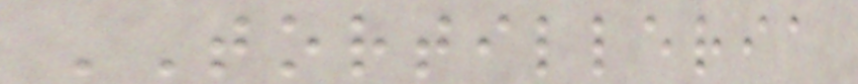TORTILLERIA
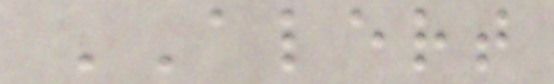ALERT
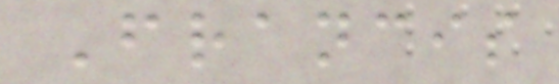Francis
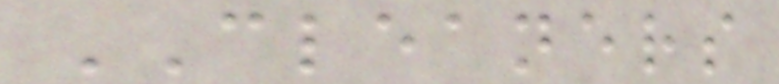CLEANERS
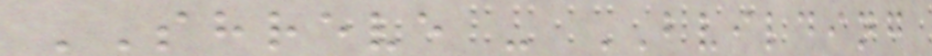SHREVE - BVILDING
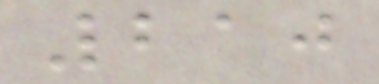210
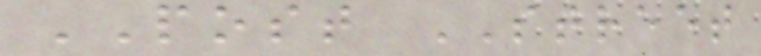POST STREET
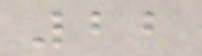22
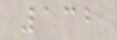132
